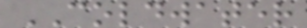COLDWATER
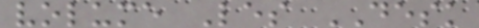volume Les DESK
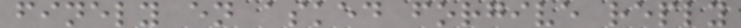finely en asked forgive reply
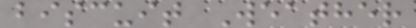biscuit Weather
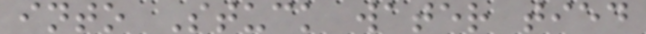into Stuck water tied
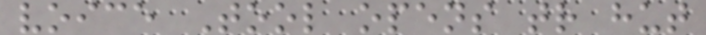voice Tool opens tr hut
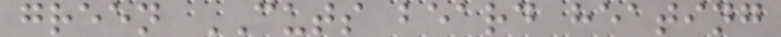green CUTS beard heating
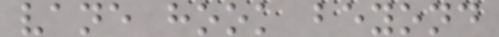vane hook beyond
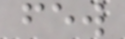few
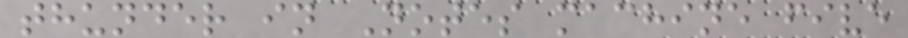thunder in Notes machine five
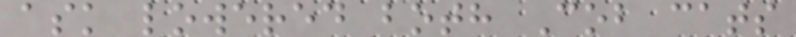ask lowered both Cob cats
